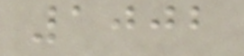1002
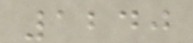1240
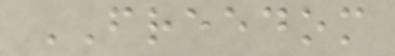FREEDOM
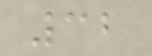32
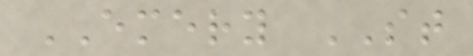EMERY ST
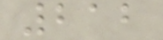212
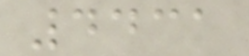4431
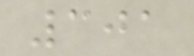301
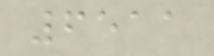6511
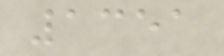1351
